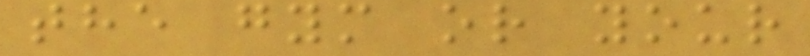the gym or your
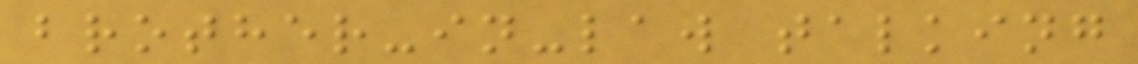brother-in-law talking
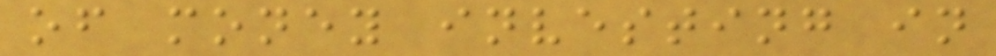of money investing in
